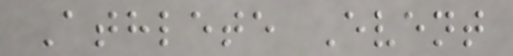Athlete Event
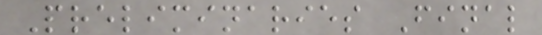Preliminaries Final
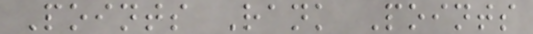Points Rank Points
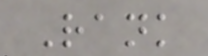Rank
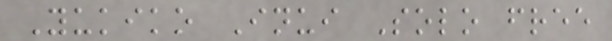Yukiko Inui Solo free
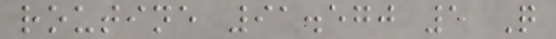routine 91.570 5 Q
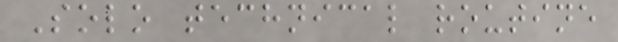Solo technical routine
